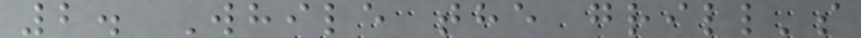2. While the grill's
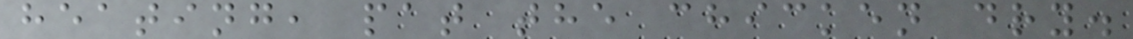heating, pat the chicken dry.
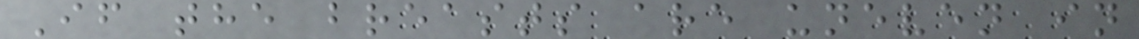If the breasts are uneven in
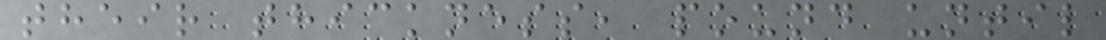their thickness, pound until
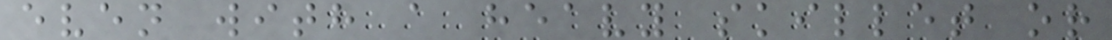even with a heavy skillet or
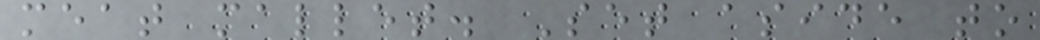meat mallet. Set aside to
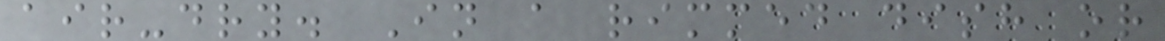air-dry. In a rimmed dish or
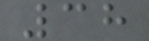38
